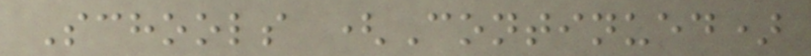Schools (Continued)
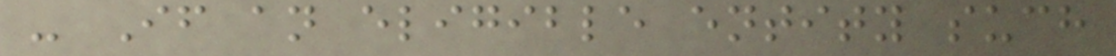- If an eligible entity such
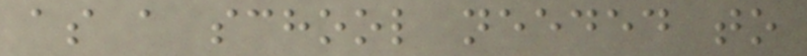as a school needed to
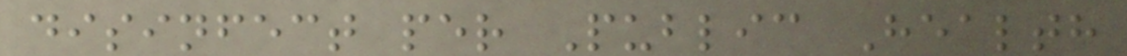disinfect per Public Health
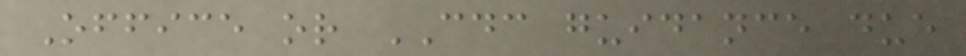Office or CDC guidance due
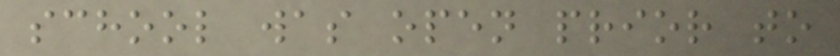school was open prior to
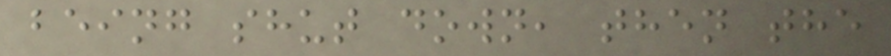being shut down, then the
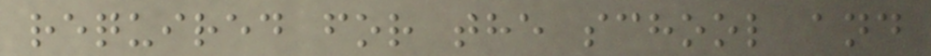required for the school and
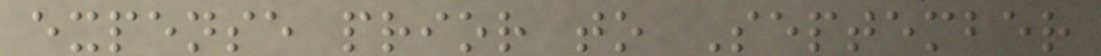expense prior to September
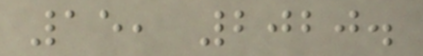15, 2020.
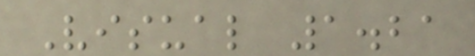Visual 1.21
